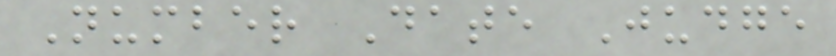Number Date Judge
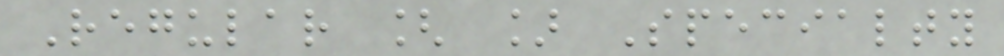Regular [ ] Specialty
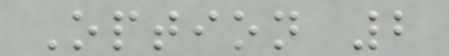Option 2
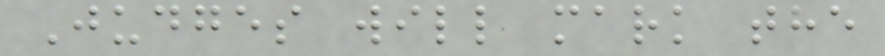Judges will mark the
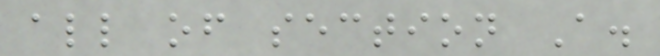all of section A.
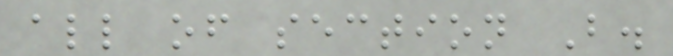all of section B.
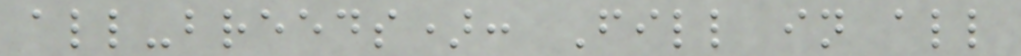all-breeds): Fill in all
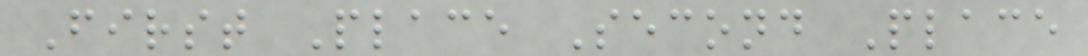First Place Second Place
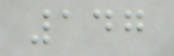147
